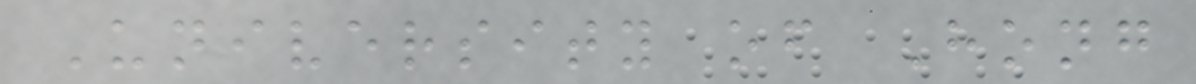University of Hong
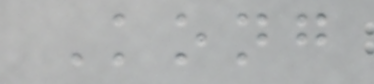Kong
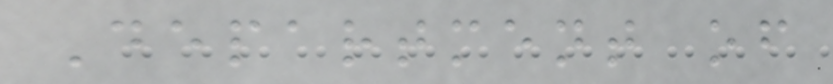Department of
